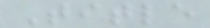Title
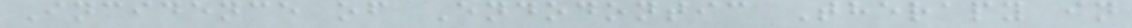Incidence of Endodontic Therapy in
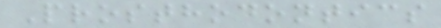Prosthodontics
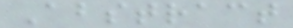Abstract
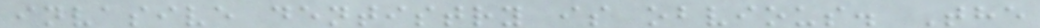invasive dentistry is obvious. The
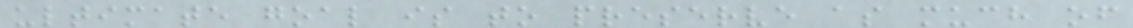ultimate goal is to preserve as much of
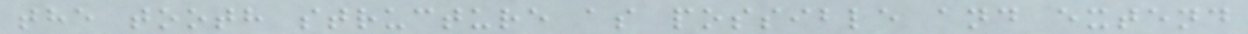the tooth structure as possible and extend
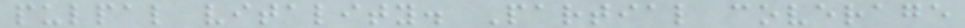pulpal vitality. Partial coverage
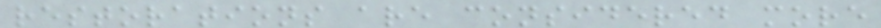restorations are considered more
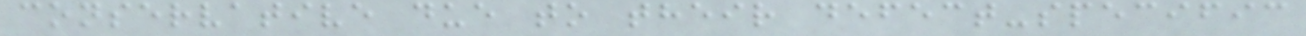conservative due to their defect-specific
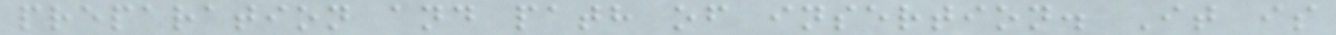preparation and path of insertion. It is
